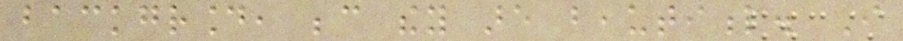background, because they are beautiful. I
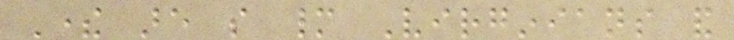There are so many Virginians and
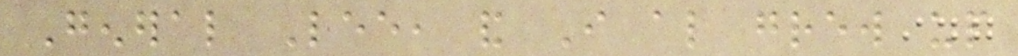General Lee, and I also grew up
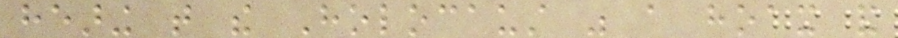hearing that the Holocaust was a hoax and
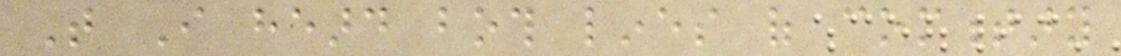That I heard both lines of commentary
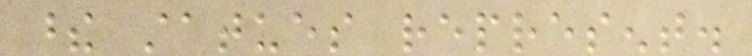these statues represent.
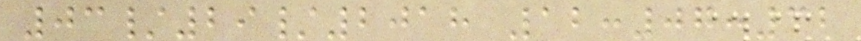03/29/2018 12:07:32
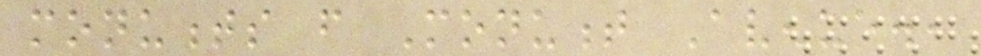monuments from Monument Avenue.,
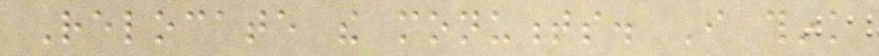Relocate the monuments. I think
